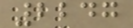2247
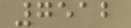7512
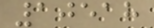10518
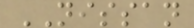NISSAN
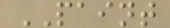PAINT
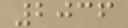2036
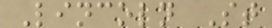Lincoln St
